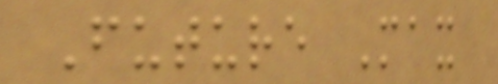Future Max
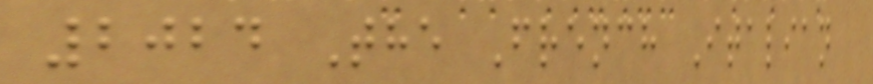2024 The French Italian
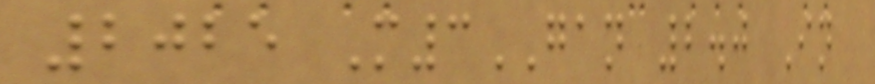2025 M3GAN 2.0 In
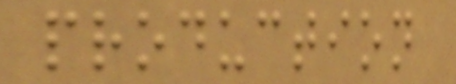production
